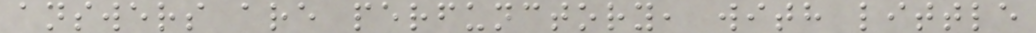answers are perfunctory, with little
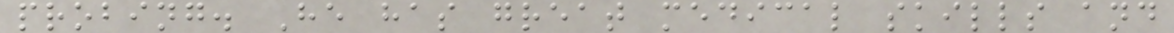probing. He has great medical skills and
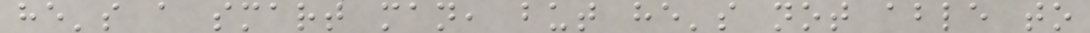he's a smart man, but he's not able to
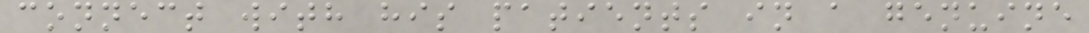connect with his patients in a genuine
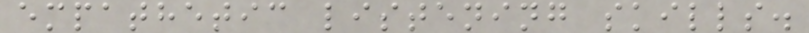empathetic listening skills.
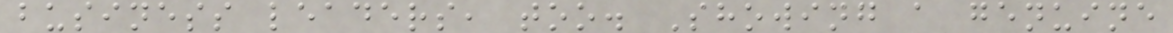business leaders, too. Showing a genuine
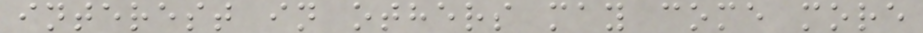interest in others may come more
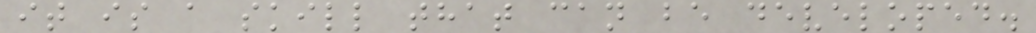it is a skill that can be developed.
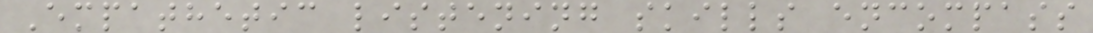Empathetic listening skills encompass
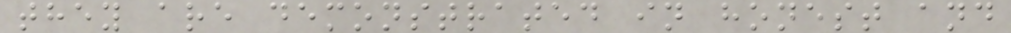they are demonstrated in honest and
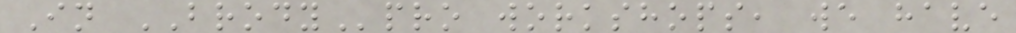In BRODYpro workshops, we have
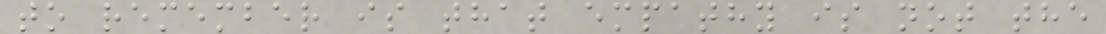to remember is that empathy is not the
